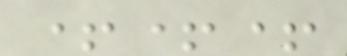+++
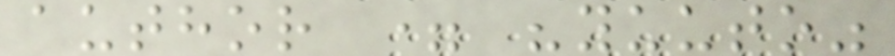author = "yuuto"
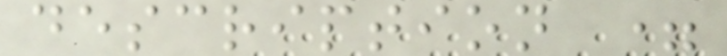description =
